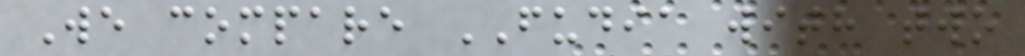We compare FUDIA with two
